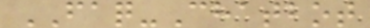FAQ-Chatbot
